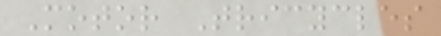Motor Tricycles
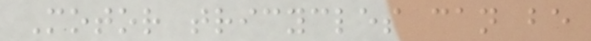Motor tricycles can be
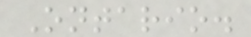Ontario.
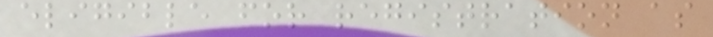eligible for registration as
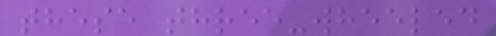these three-wheeled
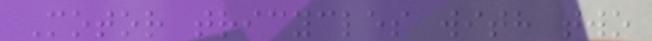Motor tricycles with two
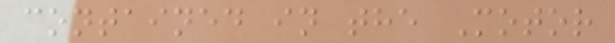contained in the Motor
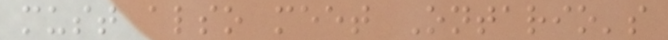must also meet Ontario's
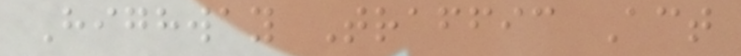Highway Traffic Act
